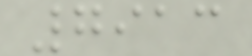7913
